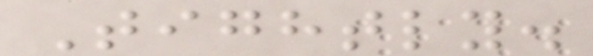Tightly.
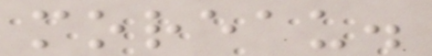moreau.
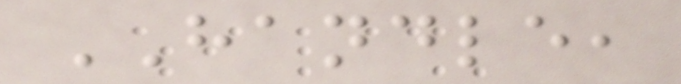HANDLE,
